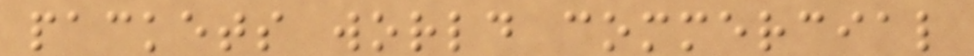packets world commercial
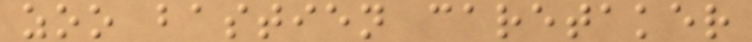zoo bastien caretaker
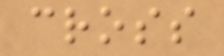cross
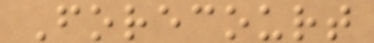Forecourt
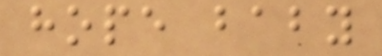hope baby
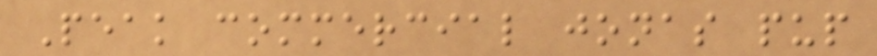Peak commercial jonas pup
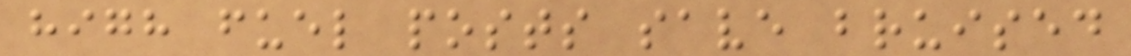high fuel posts save bruised
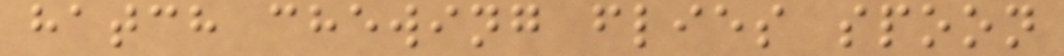hatch chewing flies spoon
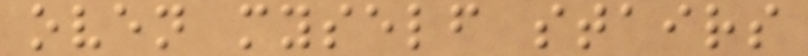oven myself stairs
